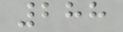288
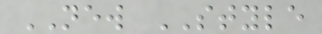NEW STYLE
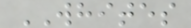WHITES
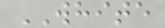WHITE
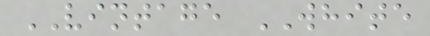VINTAGE WHITE
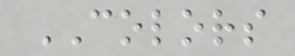COLORS
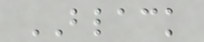BLACK
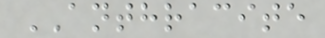ANTHRACITE
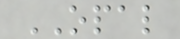OPAL
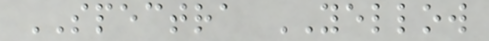SPECTRA YELLOW
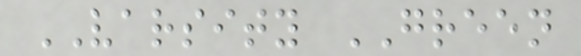VARSITY GREEN
